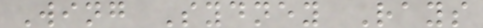Wing Sydney Rays
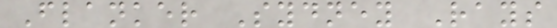Flanker Sydney Rays
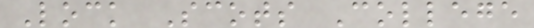Lock Scots College
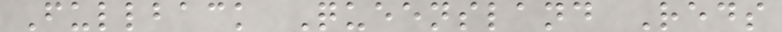Fullback Queensland Reds
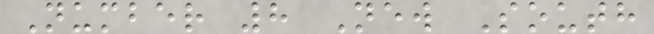Number 8 New South
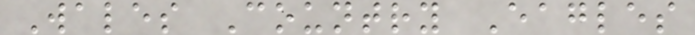Wales Country Eagles
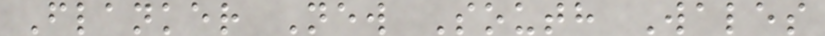Flanker New South Wales
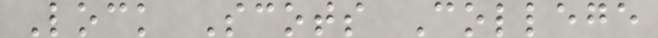Lock Scots College
